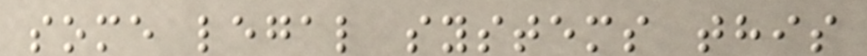some legal systems this
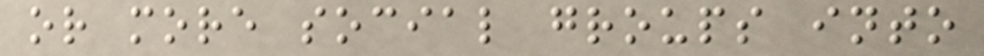or more social groups into
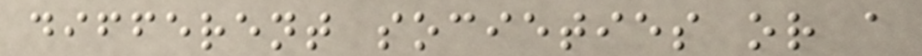different societies or a
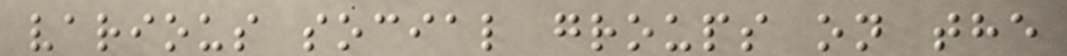various social groups on the
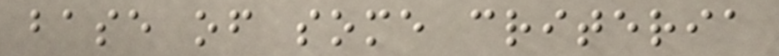base of some criteria
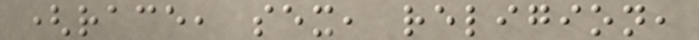(race, sex, religion,
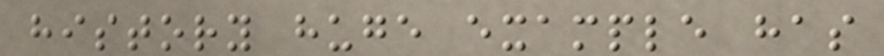history huge example has
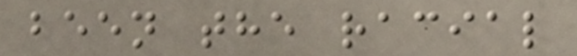been the racial
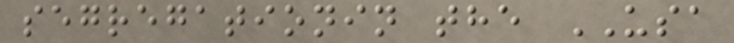segregationin the USA
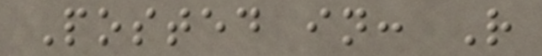Posted in: R
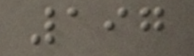197
